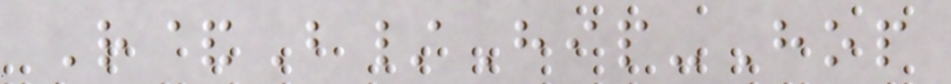R&B/Hip-Hop
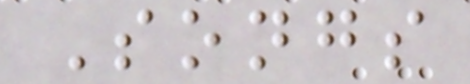Songs
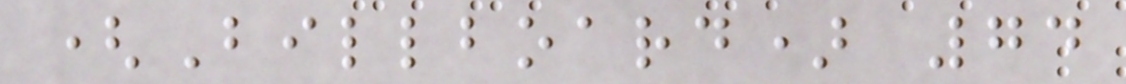(Billboard) 74
